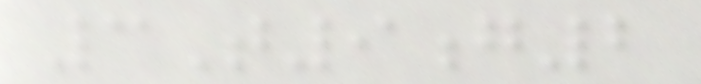3T9g2
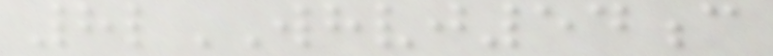8lWHVJ54c
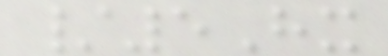/5Hx
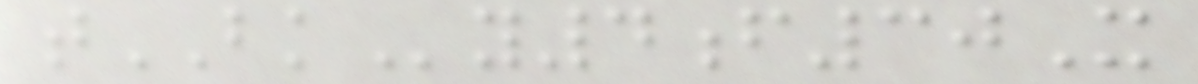tBKy4f30X
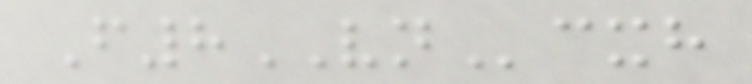F8VNcxh
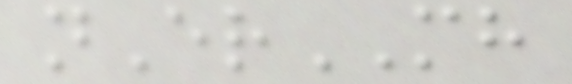nErMH
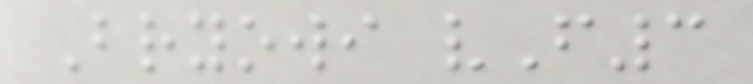Bryowi vF3
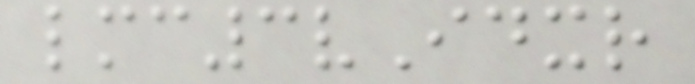lmc3vIdxr
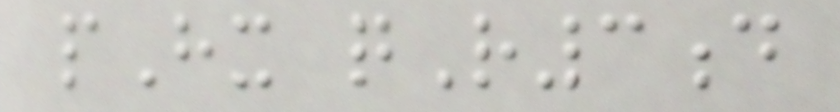pHx qR3d
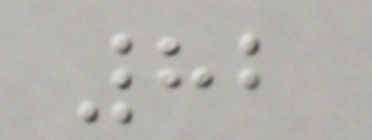82
